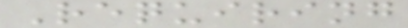Requiring
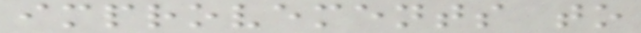improvements to
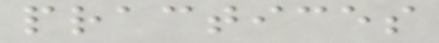practices
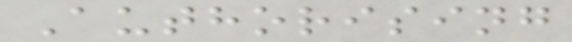Authorising
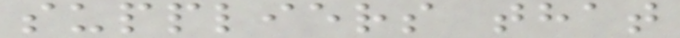suppliers that
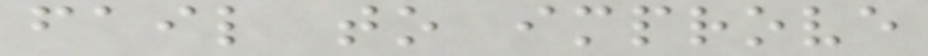fail to improve
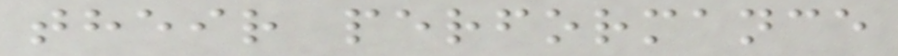their performance
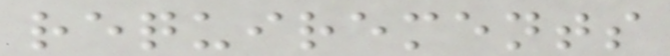requirements
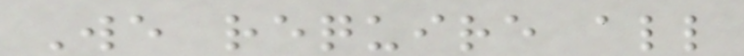We require all
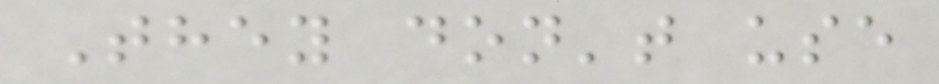They don't use
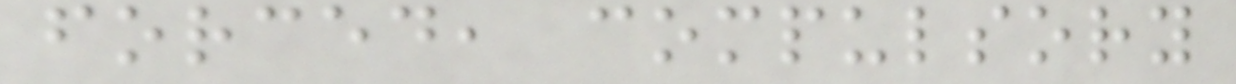forced, compulsory
